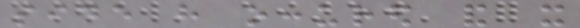side have occured and it
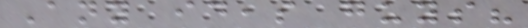Any ideas guys?
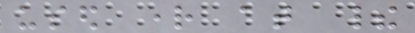used right at their
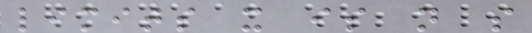limits it is not so
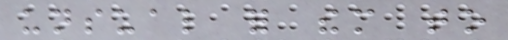unsual for them to
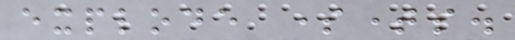explode sometimes.
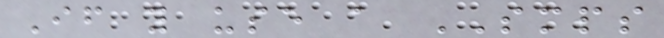If you use a SMPS
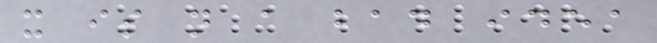it is not a bad idea
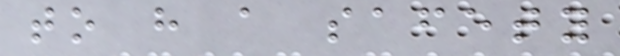to have a safety
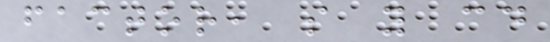factor, so you could
